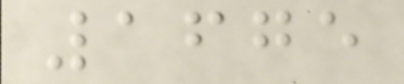1675
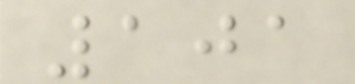101
